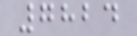7824
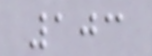103
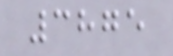3875
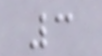3
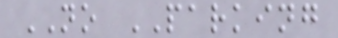NO PARKING
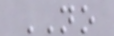NO
